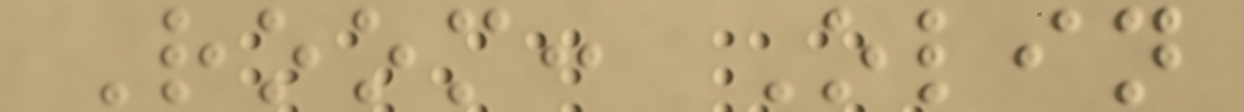Room: Olin
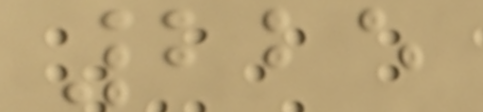225
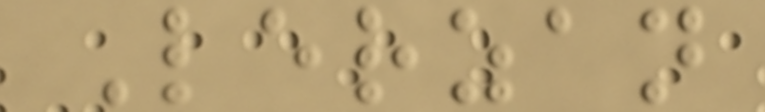Lerzan
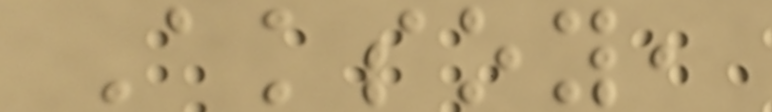Aksoy,
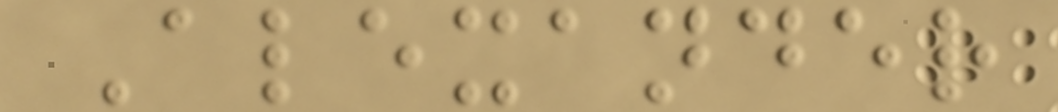Alexander
